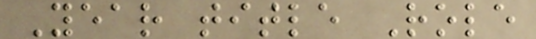Year title Role
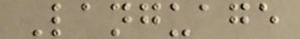Language
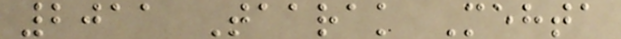2011 Taarak Mehta
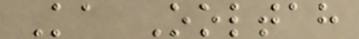Ka Ooltah
